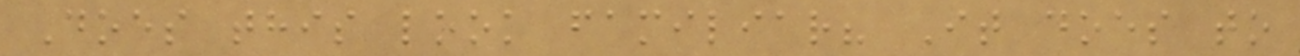Does this look familiar? It does to
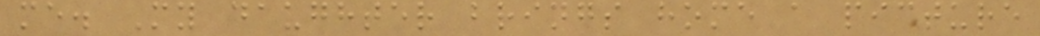me. My daughter brings home a picture
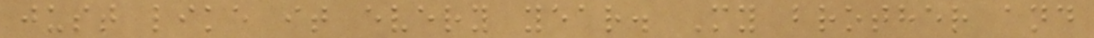just like it every year. My brother and
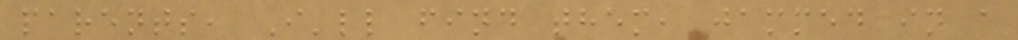parents, I'll find them, jammed in a
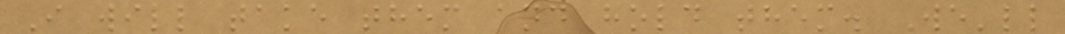I will take them and hold them. We'll
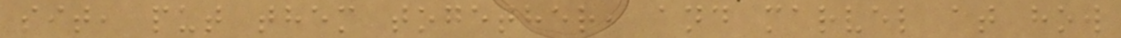sit, put them together, and marvel at how
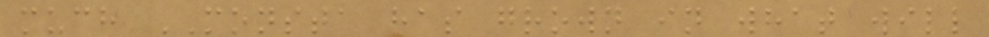much MONSTA has grown in what will
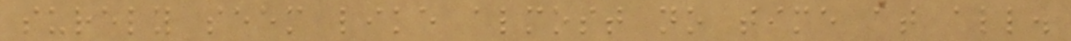surely seem like almost no time at all.
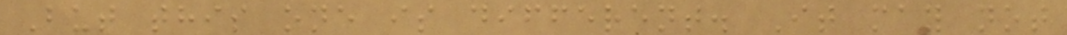But this one is different. It may not
